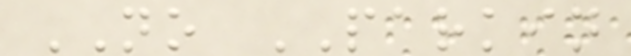NO PARKIN
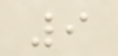9
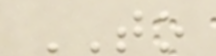TO
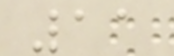11
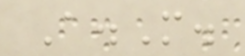A.M.
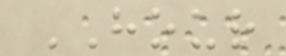HOUR
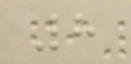8
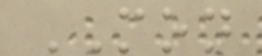MON
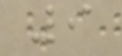9
